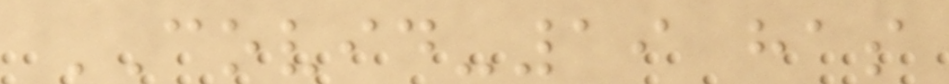COVID-19 has
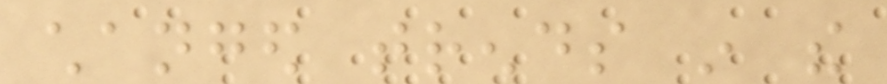changed trends in the
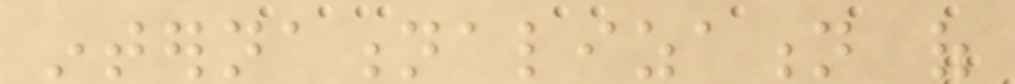internationalization of
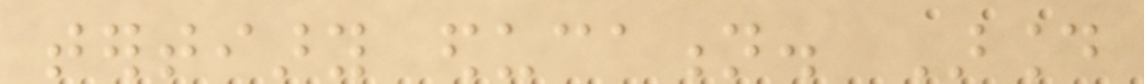tertiary education. Around
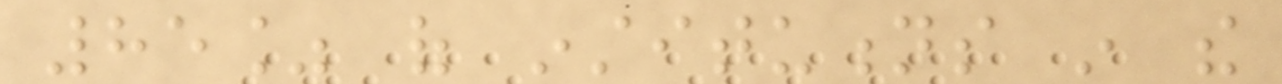85% of institutions in the
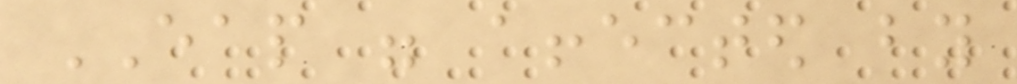EAP were affected by
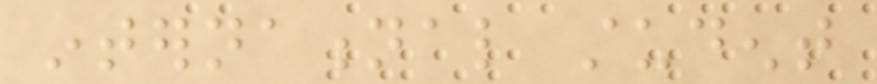international student
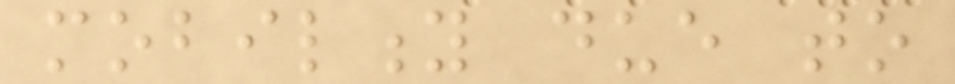mobility due to
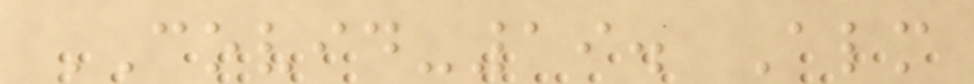COVID-19. Almost
